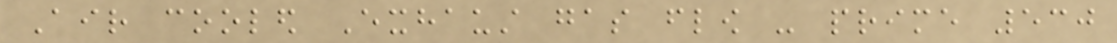Air cooled Exhaust gas flow - prime 530
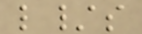l/s
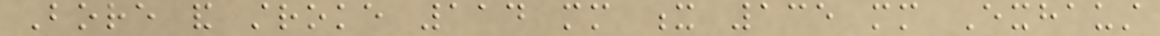Bore and stroke 114 mm x 135 mm Exhaust
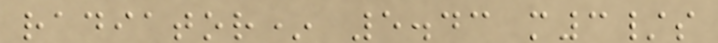radiator* 5.43 m3/s
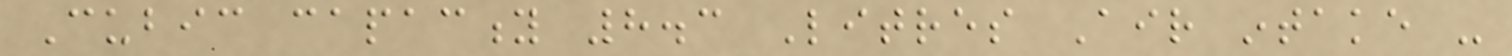Cubic capacity 8.3 Litres Air intake -
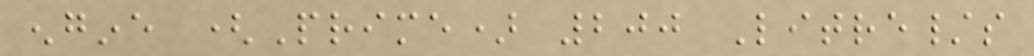engine (Prime) 200 Litre/s
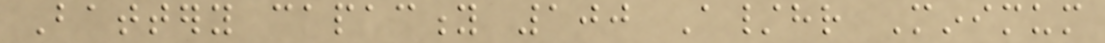Battery capacity 100 A/hr Minimum
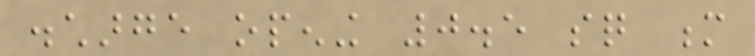discharge opening 0.5 sq m
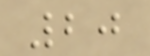20
